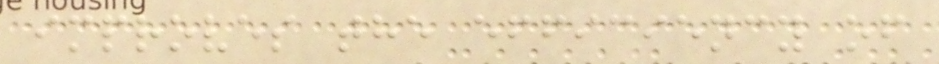improves the efficiency of
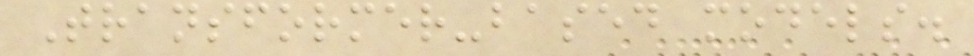Transformer-based models.
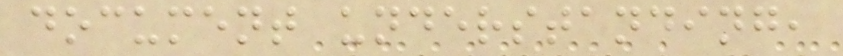document understanding,
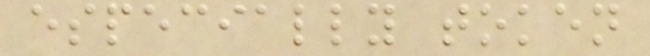especially token
